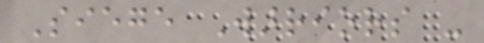Siege Warriors -
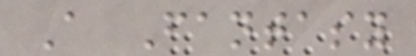A Fantasy
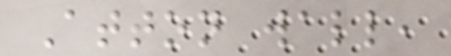Atton wall,
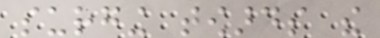surging towards the
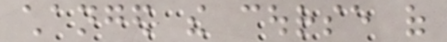changed the course of
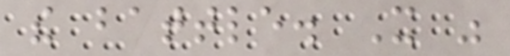the battle. It was
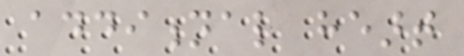additional heart
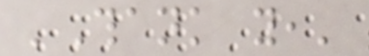'Thank you,'
